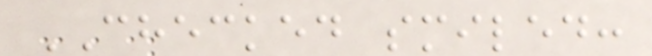CHECKED smiled:
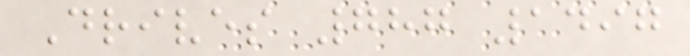Drives 787 1497
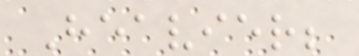Heavier;
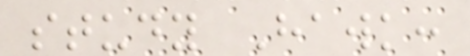study Hawk:
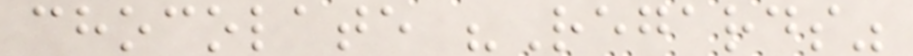chocolate "Regards"
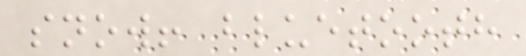snow! bluetooth
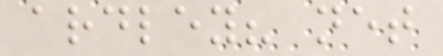ardley? net
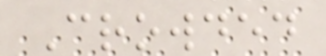Crowded
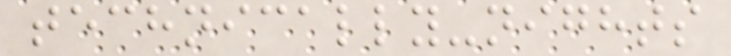technically-nights
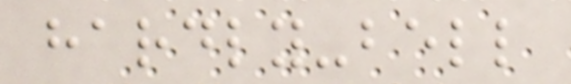hardly-bell
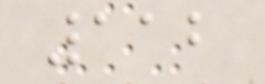112
